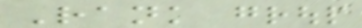Rank group
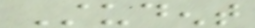Student
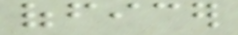officer
